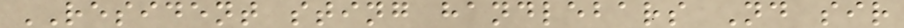RESIDENT sting handlebars Nd sir
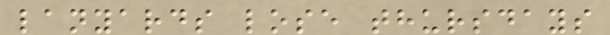lanyards lose thursdays
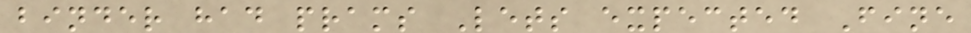binder had prams Lets expected Fine
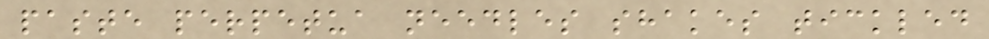paste perpetua needles shakes tickled
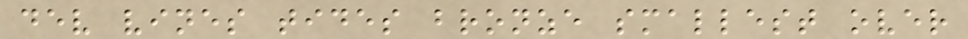dev vines tides bronze smallest over
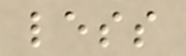less
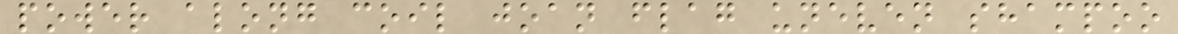power along coil joan flag uneven shampoo
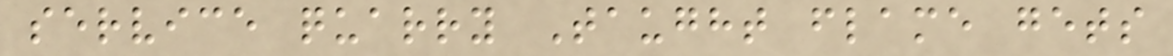service quarry Taught flame gets
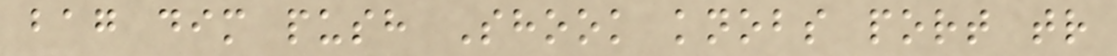bag dim push Shook knobs port tr
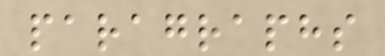paragraphs
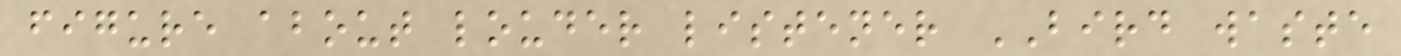figure about louder listener BIRD waste
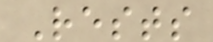Rests
